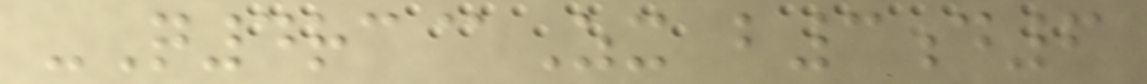-Q4rc@Zx b3d6
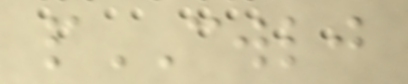pCWLJ
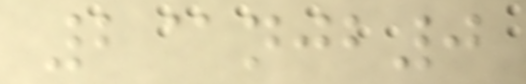2@njb0
